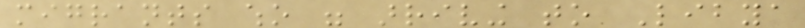migrants who were arriving to Libya
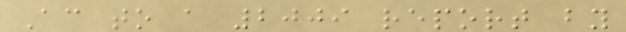According to a 2009 report by
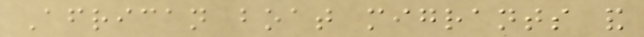African boat migrants and
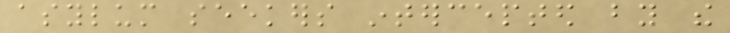asylum seekers intercepted by the
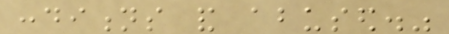conditions and abused."
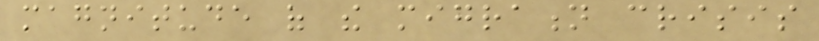magnitude of the migration crisis
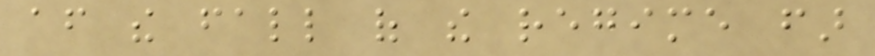after the fall of the regime far
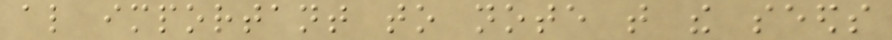also important to note that the seeds
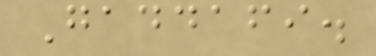Gaddafi.
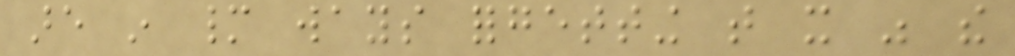are in many ways forgetting that it was the
